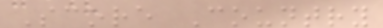Score Country
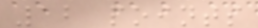12 points
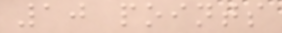10 points
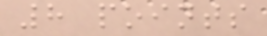8 points
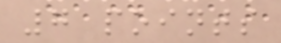7 points
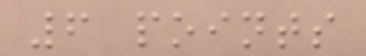6 points
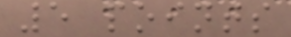5 points
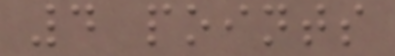4 points
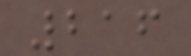216
